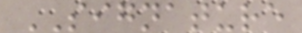SIGNATURE
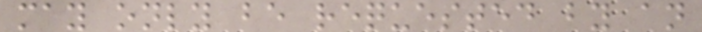may only be requested by an
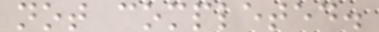not completed.
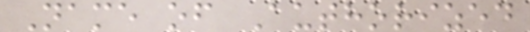Name of Authorized
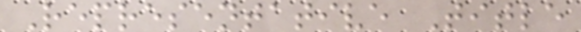Representative Title
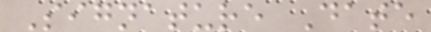Signature Date
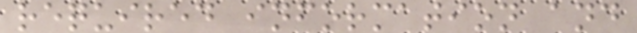required information and
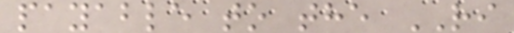payable to the RI
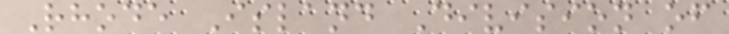Rhode Island Division of
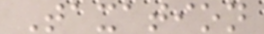Taxation
